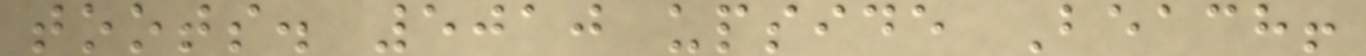toots. 5010 upside Beach!
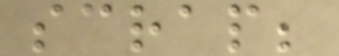scrap;
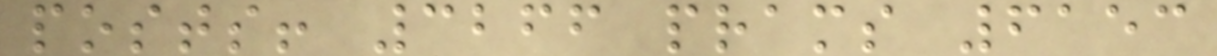posts! 3266 prams 6153
